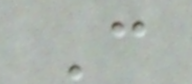C
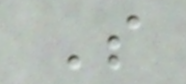S
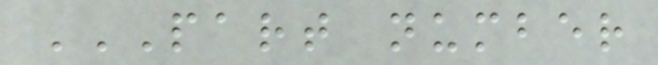PART NUMBER
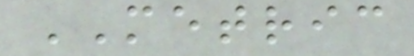METRIC
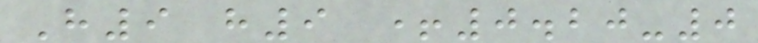H9 h9 +0.20-0
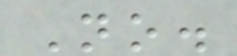No.
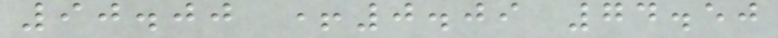90.00 +0.09 74.50
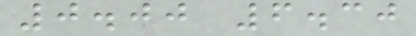0.00 6.30
